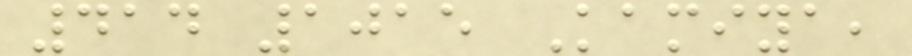414 1015 Kamiya,
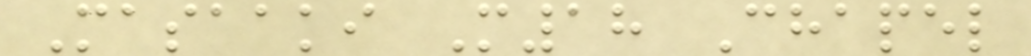Masaaki M18 Chapel
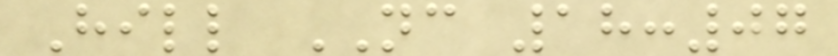Hill NC 18:07
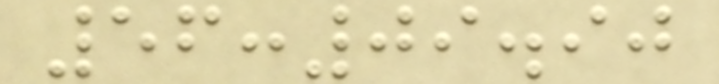56:09.90
